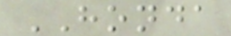HONDA
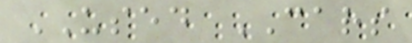USED CARS
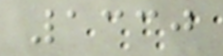1330
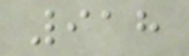918
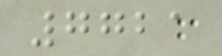7721
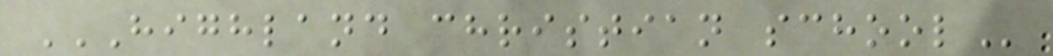HIGHLAND CHRISTIAN SCHOOL
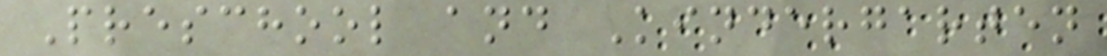Preschool and Kindergarten
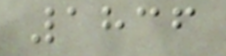1836
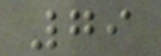79
